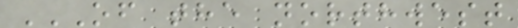OF THE NORTHWEST
